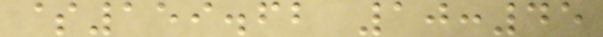$159.62 10:45
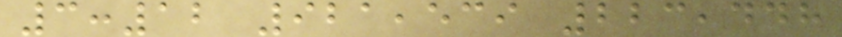3:12 921,539 223,448
